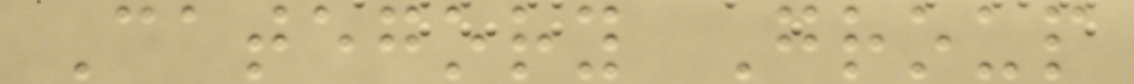Category Group
